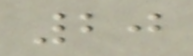20
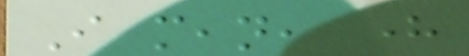I mean, here
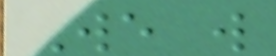We will
